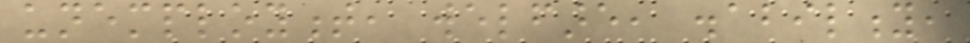unemployment, welfare, disability,
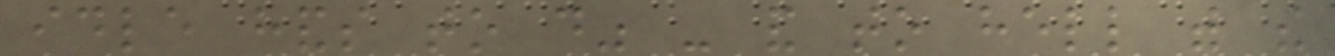idle hands to do" - and to hell with the
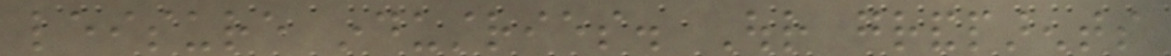leisure industries. Our grandparents
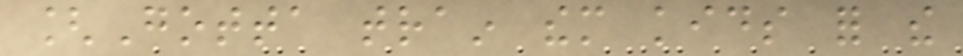[Gotta train them kids for the
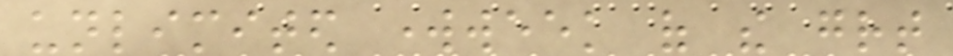unlimited workweek of the great
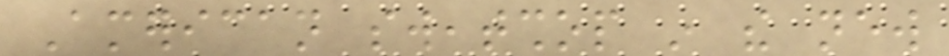American sweatshop in the new
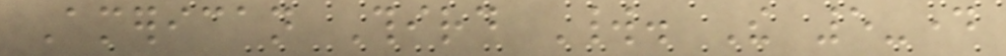American Third World. The 5-day
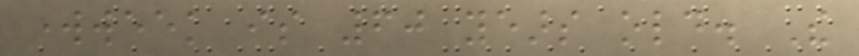workweek is 60 years old. The
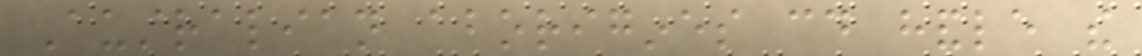Australian aborigines could handle the
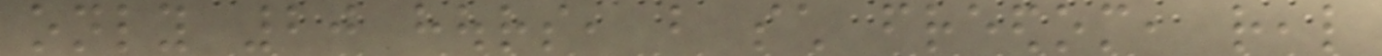only 20 hours, but such freedom, real
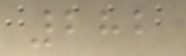282
